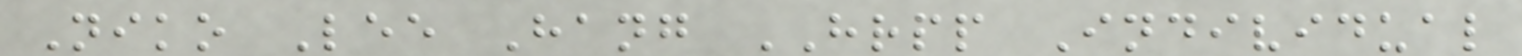Niko Lee Hang HRPP Individual
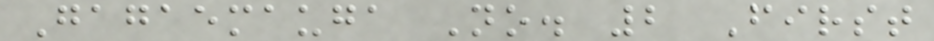Gagaemauga No. 2 First
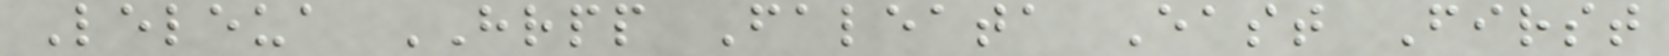Leleua HRPP Faleata East First
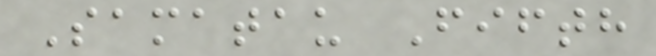Samatau Fifth
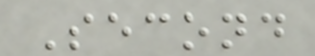Second
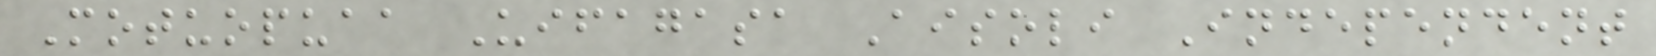Motuopuaa Uifagasa Aisoli Independent
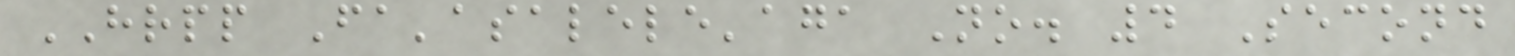HRPP Fa'asalele'aga No. 4 Second
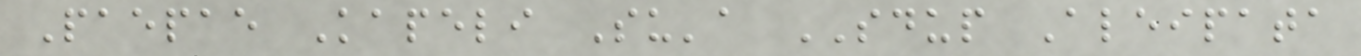Paepae Kapeli Su'a SDUP Aleipata
